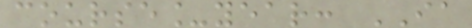course_year: IA
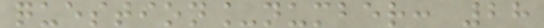question_number: 28
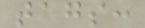tags:
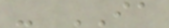- IA
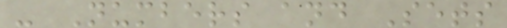- Numbers and Sets
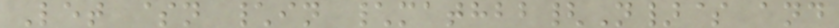Let $n \in \mathbb{N}$ and
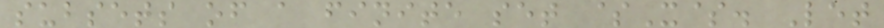subsets of a finite set $X$. Let
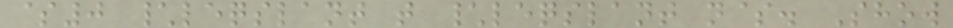$0 \leqslant t \leqslant n$. Show
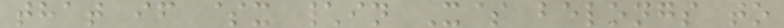that if $x \in X$ belongs to
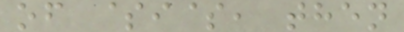of $i$, then
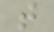t
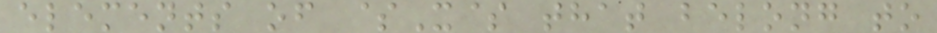elements of $X$ that belong to
